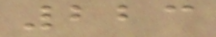223
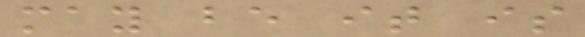may be it is
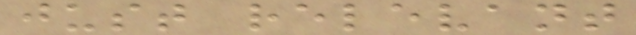just relevant
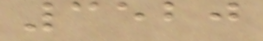3520
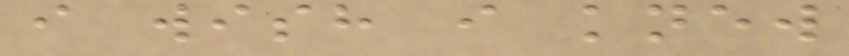i wish i knew
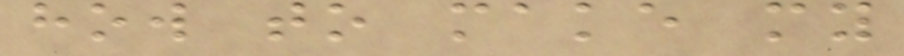how to make my
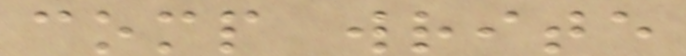comp write
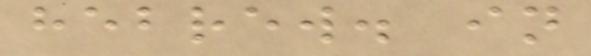hebrew. in
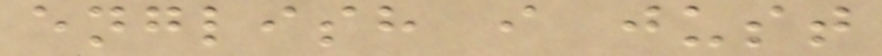english i just
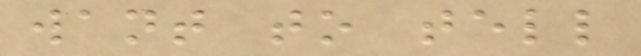want to tell
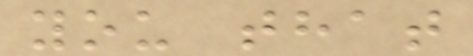you that
